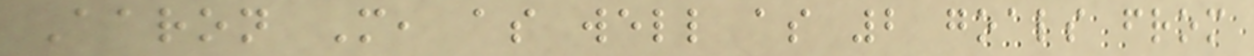Aaron M, as well as 2 goals from
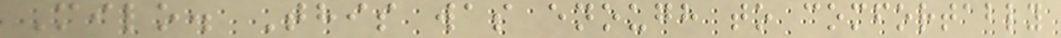Milo. This was enough to comfortably
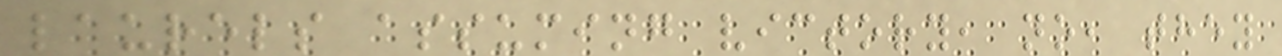laurels assuming victory, no, they
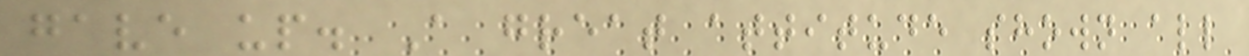gave up. A great attitude shown all
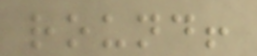round!
